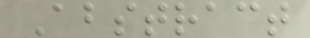Abstract
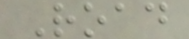Road
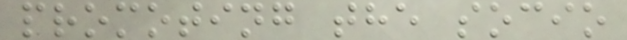promoting the socio
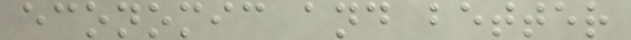economic and better
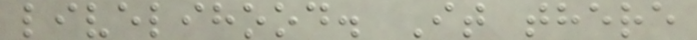livelihood. It there
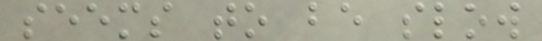seems to be slow
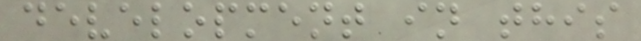development in this
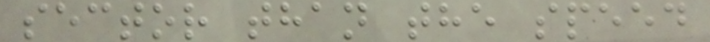sector than the speed
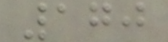170
